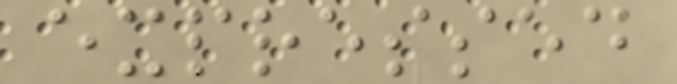expressed
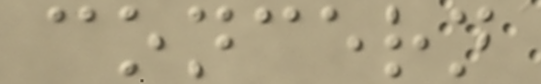concern
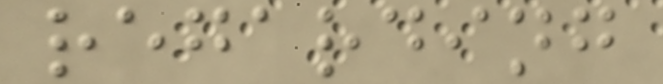regarding
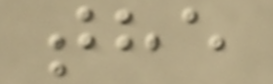the
